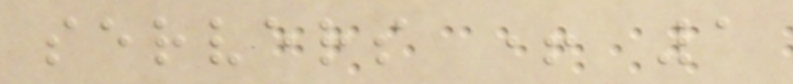servers + 1
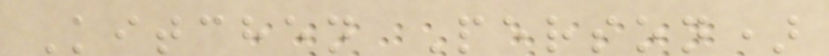Kitchen Person)
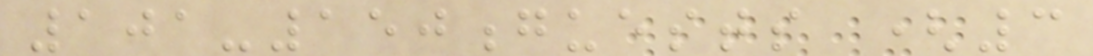101-150guests (3
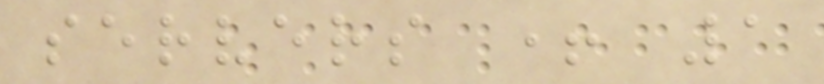servers + 1
